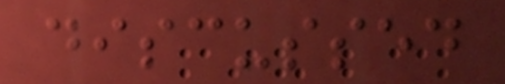discussed
